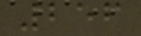256
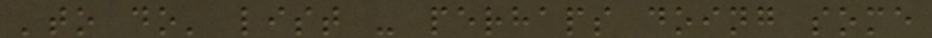'to do' list - perhaps doing some
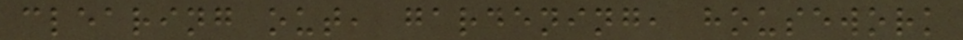clearing out, gardening, housework
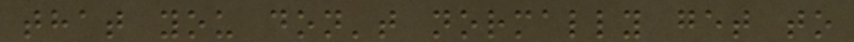that you don't normally get to
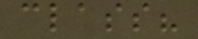class?
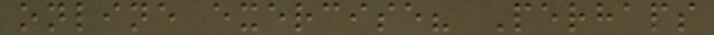online exercise? Perhaps
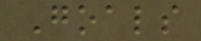Goals
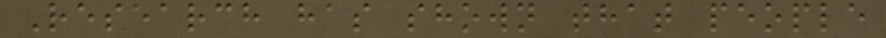Research has shown that people
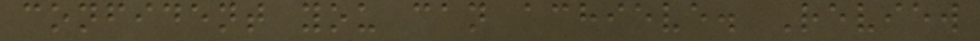confident you can achieve. Review
